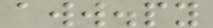aww.py
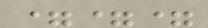===
